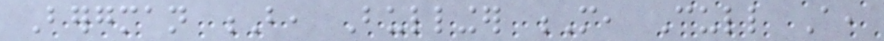Bergman B, Bullinger M, Cull A,
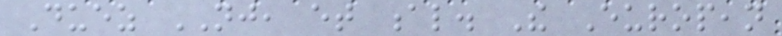Duez NJ, et al. The European
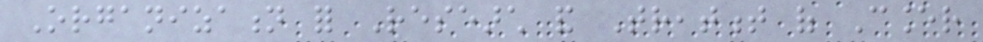Organization for Research and Treatment of Cancer
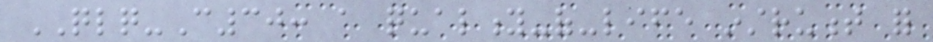QLQ-C30: a quality-of-life instrument for
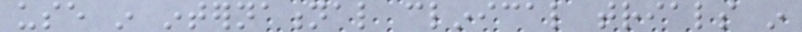use in international clinical trials in
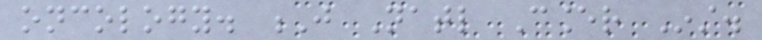oncology. J Natl Cancer Inst.
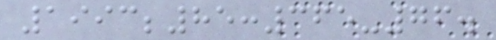1993;85:365-76.
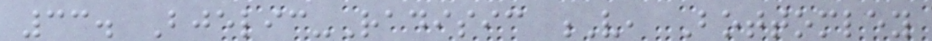33. Bjelic-Radisic V, Bottomley
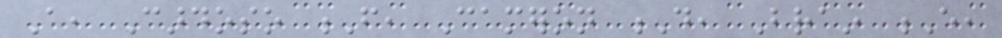A, Cardoso F, Cameron D, Brain E,
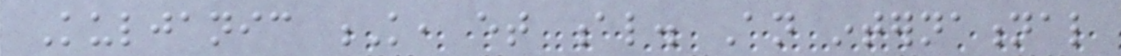Kuljanic K, et al. An international
